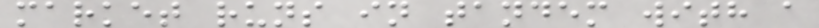market runs in tandem with a
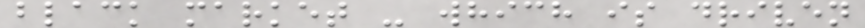black market - which is driven
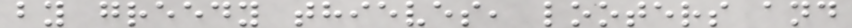by greedy thieves, looters and
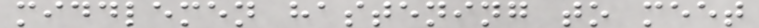middlemen hastening to meet
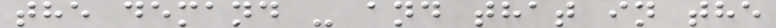the demand - and that in the
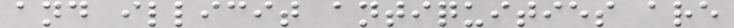and illicit antiquities are
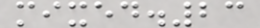mixed.23
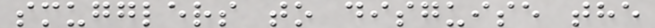smugglers to disguise the
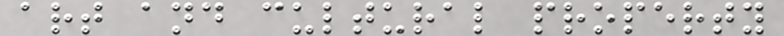art and cultural property
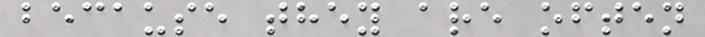because they are often
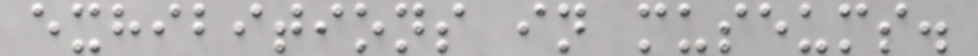exhibitions in museums.
